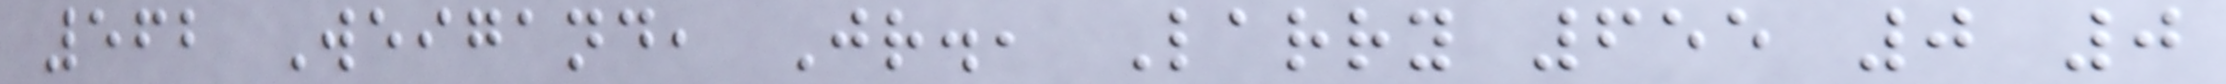562 Weigand, Jr., Larry 655 0 0
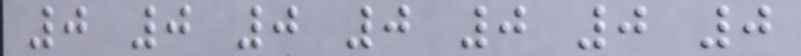0 0 0 0 0 0 0
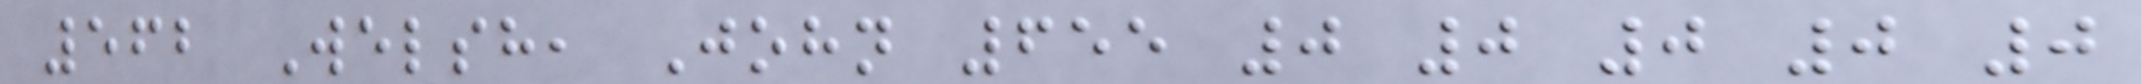562 Welsh, John 655 0 0 0 0 0
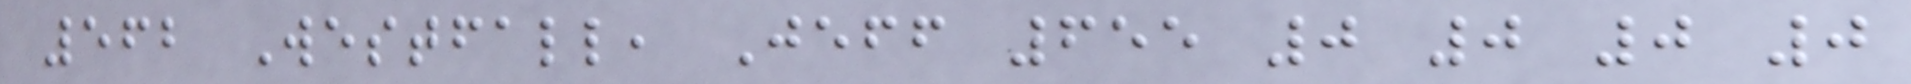562 Westfall, Jeff 655 0 0 0 0
